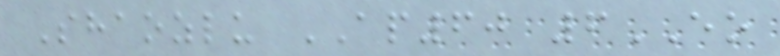Shaozlu AP60 6EO
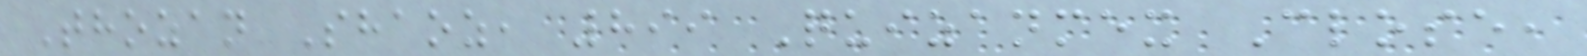Thozan Shaoz, 899 Quizanmex Close,
